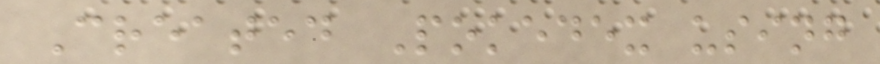Created Pokedex using
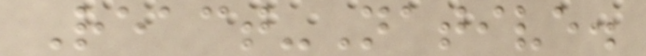React-Native.
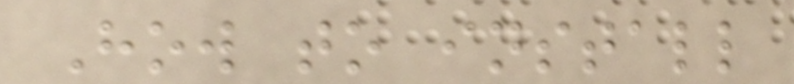How to install
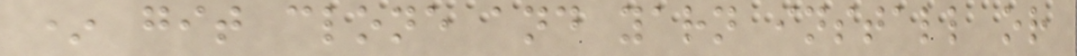* git clone and yarn install or
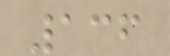136
